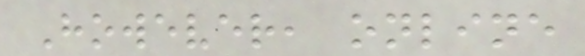However, online
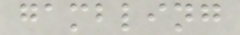gambling
